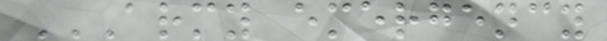ARMY EMERGENCY
